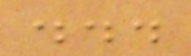...
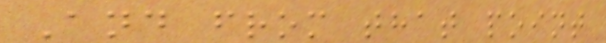And from that point
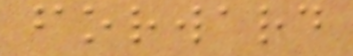forward
